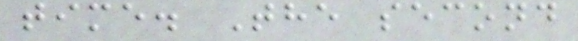time. The second
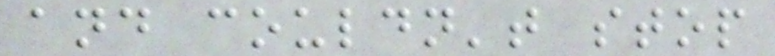and couldn't stop
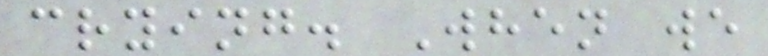crying. When we
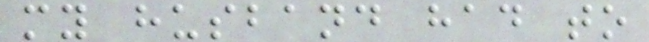my husband had to
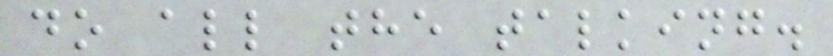do all the talking.
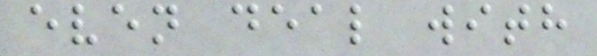even deal with
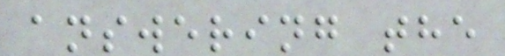answering the
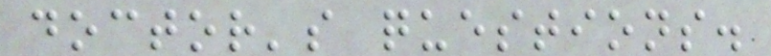doctor's questions.
